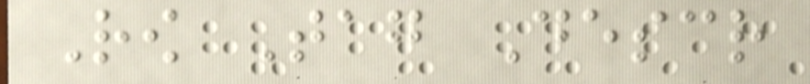Row Tag Descr
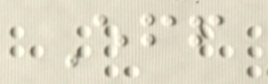Eff
